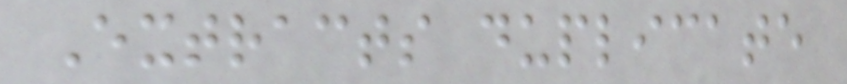Extracts duplicate
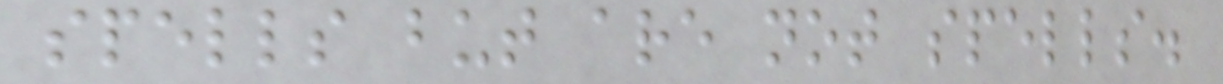spells but are not spells.
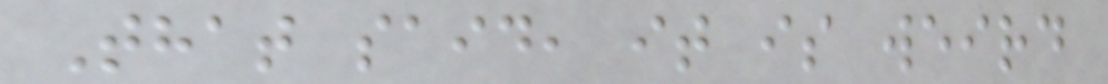That said, it is weird
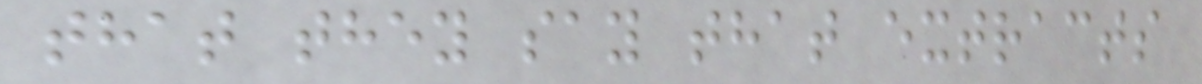that they say that extracts
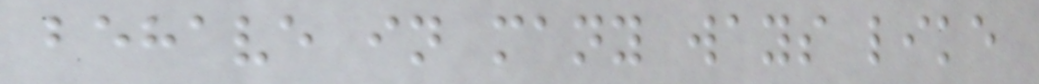behave in many ways like
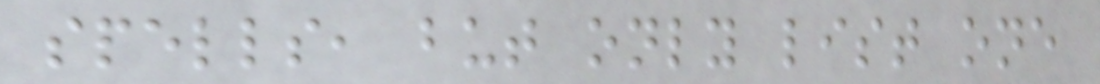spells, but only list one
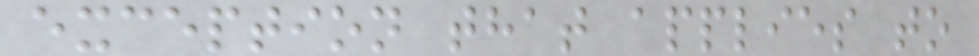exception that applies to
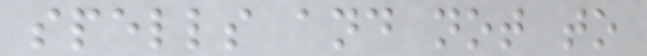spells and not to
